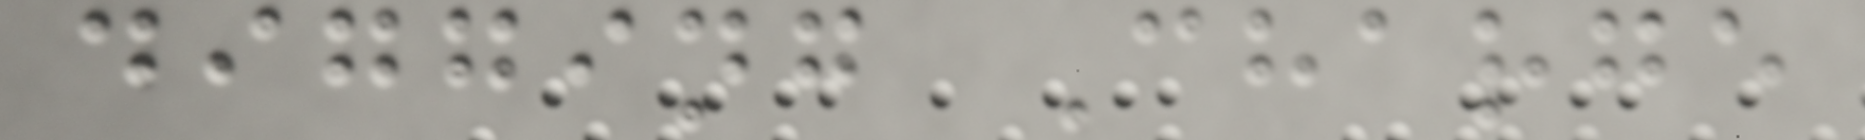digging Charge
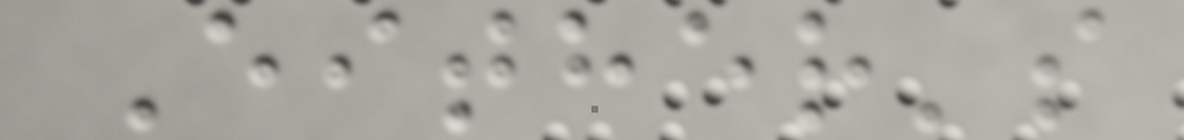Either's
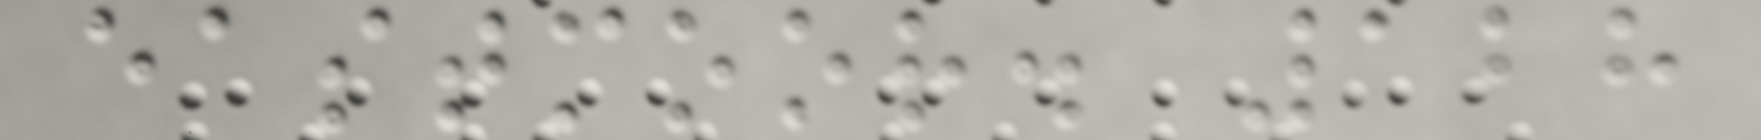eastmoor. 128
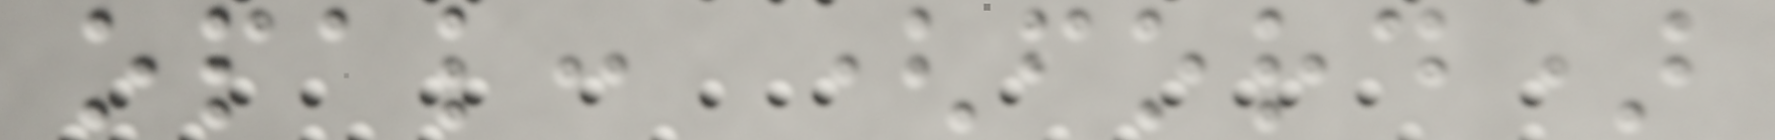opal: (ford)
